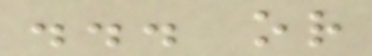... or
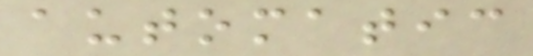automatic
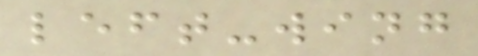left-wing
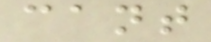cant
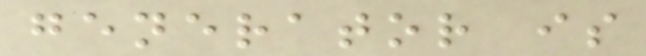generator is
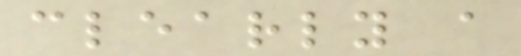clearly a
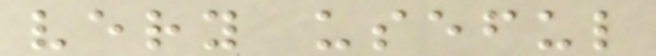very useful
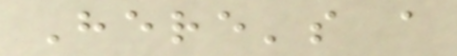Here's a
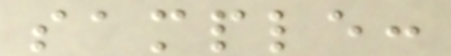sample:
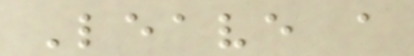Leave a
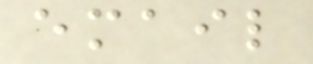email
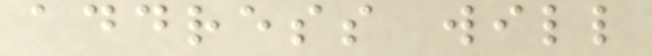address will
